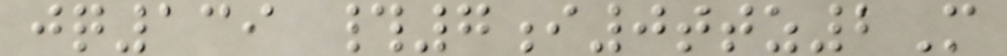jq139 #7i0ttz2M
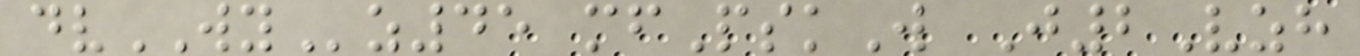dvWYz45 mfPskW J2Vzh
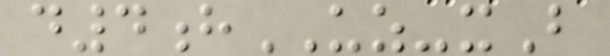d4hUZ-xB
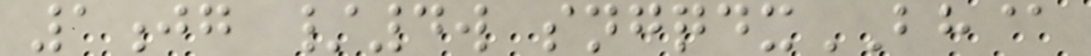1jg /4w sngqdxBH@
